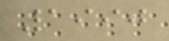1990
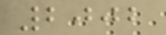2002
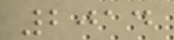2014
